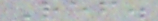Ref.
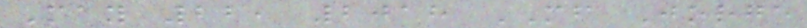May 22, 2018 MF Jorge
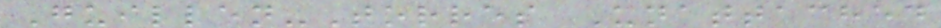Guillen-Torres Unattached
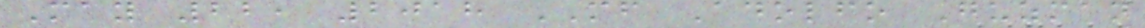May 22, 2018 MF Adolfo Guzman
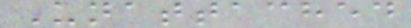Unattached
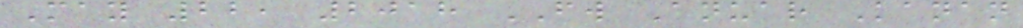May 22, 2018 FW Anuar Kanan
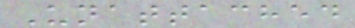Unattached
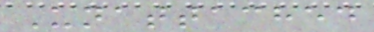Unattached
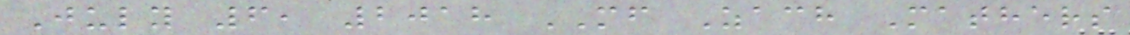July 6, 2018 MF Zach Mathers
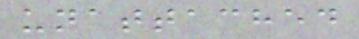unattached
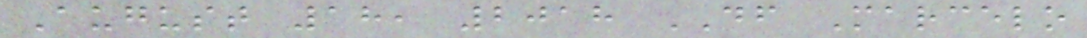August 18, 2018 DF Marcelo
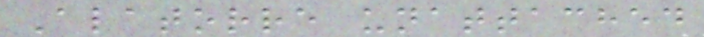Alatorre unattached
